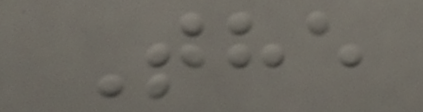The
